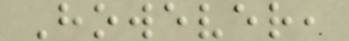However,
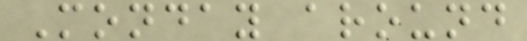Monday around
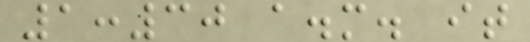1:30 a.m. it
